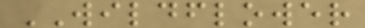WILDFLOWER
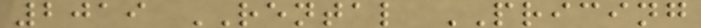2019 RENTAL PRICING
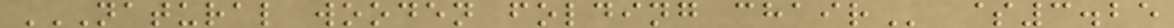NATURAL WOODEN FOLDING CHAIR $3.25
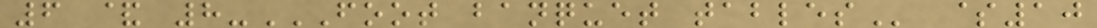6 & 8-FOOT BANQUET TABLES $10
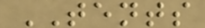TENTS
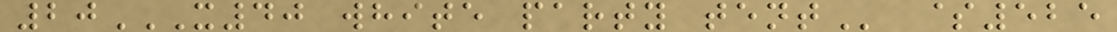20X40 WHITE PARTY TENT $525
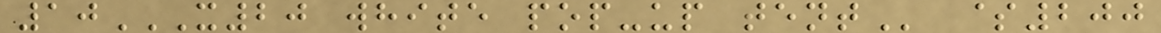10X20 WHITE POP-UP TENT $200
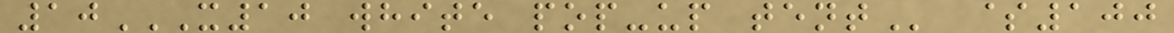10X10 WHITE POP-UP TENT $100
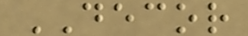DECOR
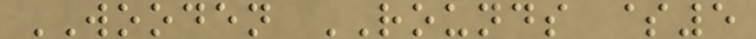WOODEN ROUNDS $5
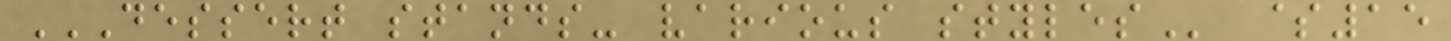DESSERT STANDS- VARIOUS STYLES $15
